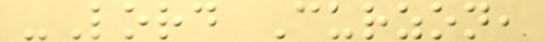-Lord Curzon,
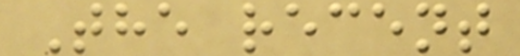The recent
